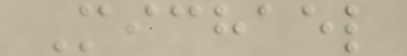Michael
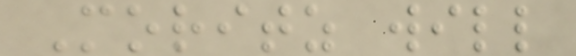Moritz will
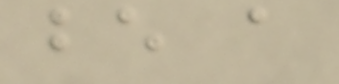be a
